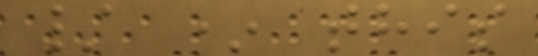/ * this
